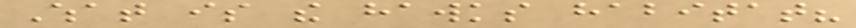What is the hawks habitat?
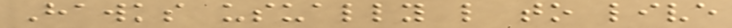Hawks usually like to live
